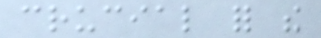crucial for the
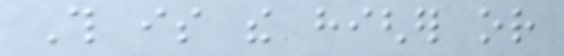This is the higher or
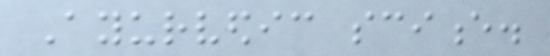Ayurvedic science.
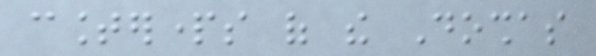counterparts of the Doshas
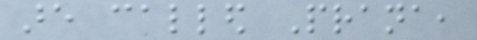are called Prana,
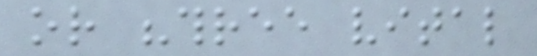or "three vital
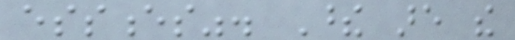essences". These are the
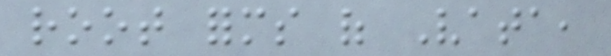root forms of Vata,
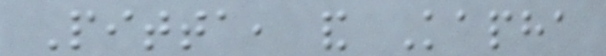Pitta, and Kapha
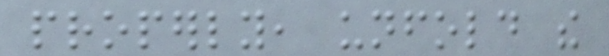properly, unfold the
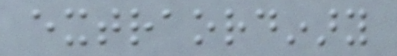extraordinary
